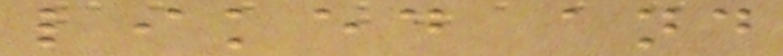liked and
